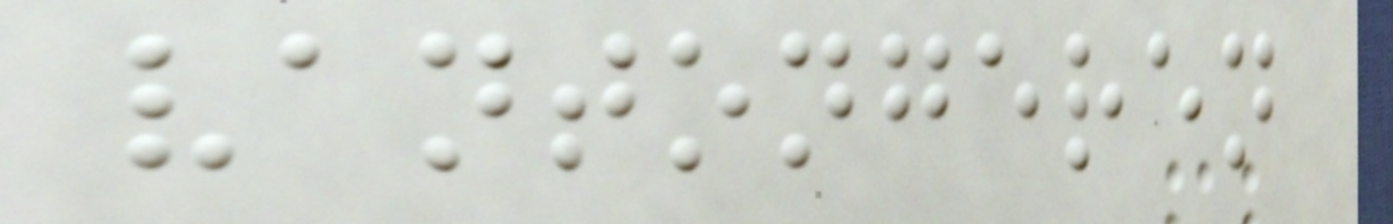vantongeren
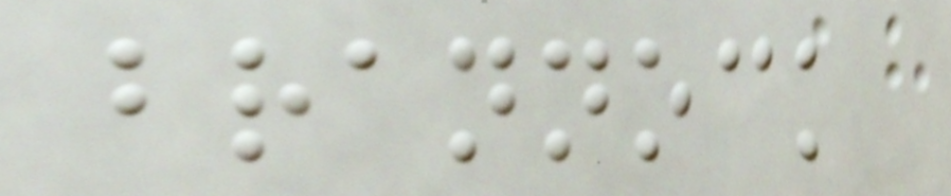brannock
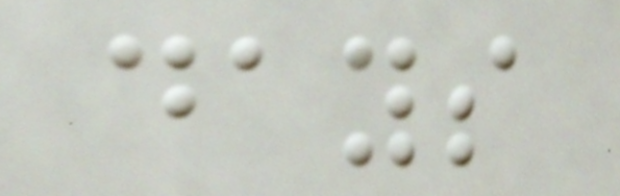days
